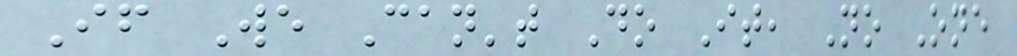If We Can't Do It, No One
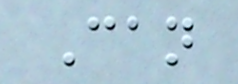Can
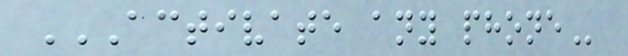ACTIVATE ANY PHONE
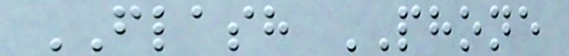FLASH PHONE
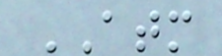ATM
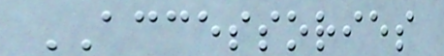ACCESSORIES
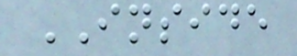INSIDE
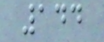144
